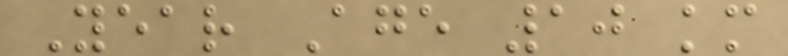Year Age 10 km
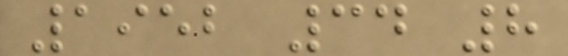1952 34 8
